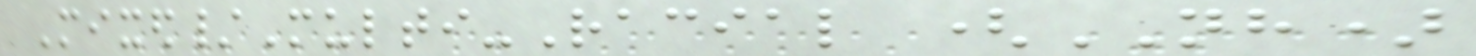Mixed/Multi-Racial (NH)
